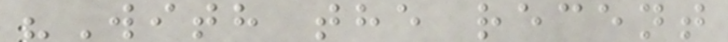"With the recent
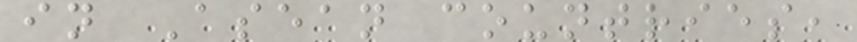in Asean countries,
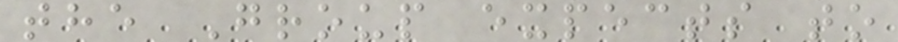the Group expects to
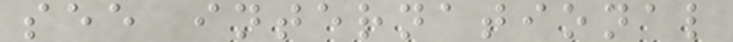see international
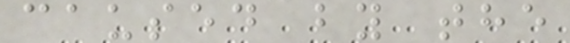caused by the
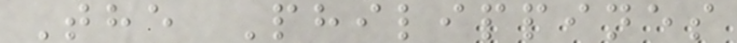The Philippines
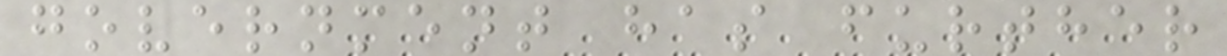government has further
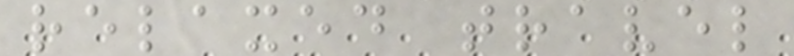relaxed travel
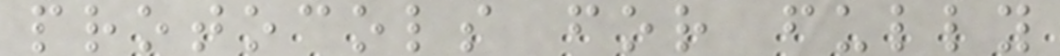protocols for fully
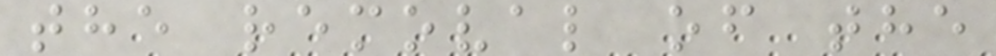the removal of the
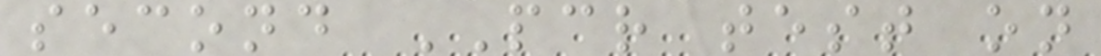second PCR test on
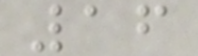16
